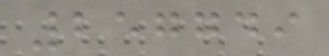257749
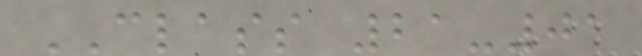CLASS 21-01
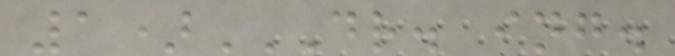1)DR. ING.
